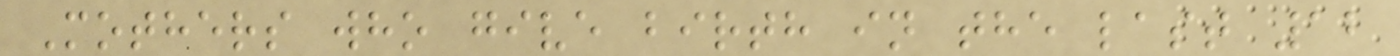Mothers who give birth in the last 12
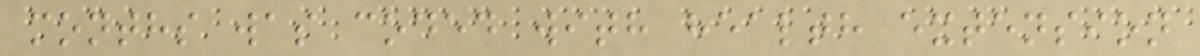months was coded with health extension
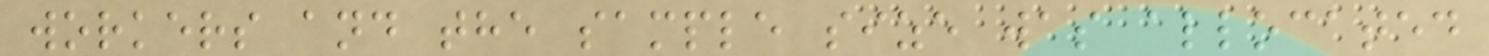workers and the sample size was allocated
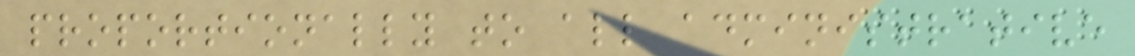proportionally to all administrative
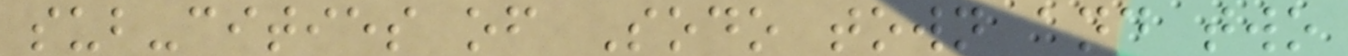sub-cities of Sodo town and two
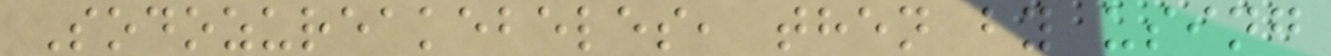Sodozureakebeles, then by using
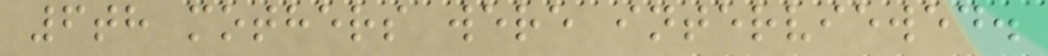6th mothers were interviewed.
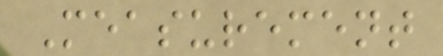Measurement
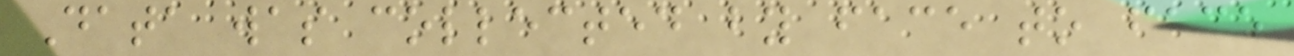Data was collected by face to face
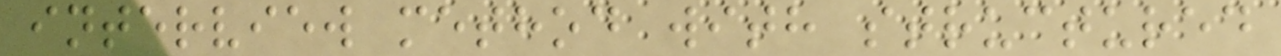interview method with structured
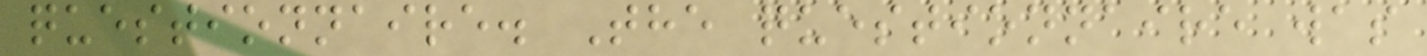questionnaire. The questionnaire was
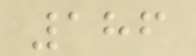186
